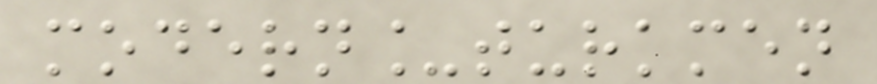modern_turkmen
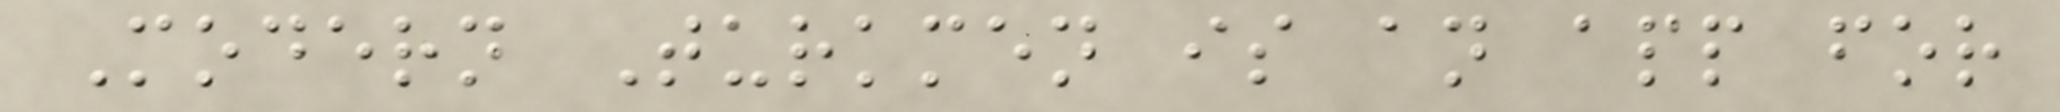Modern Turkmen is an app for
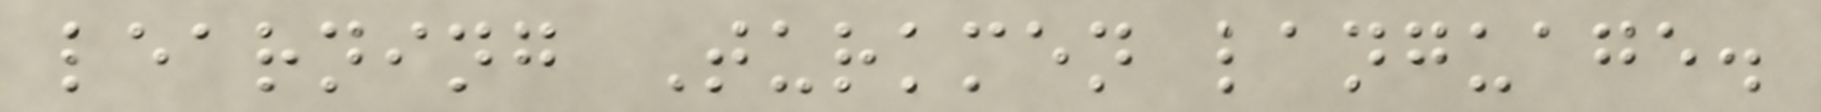learning Turkmen language.
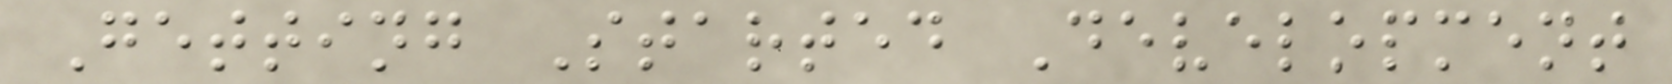Getting Started Development
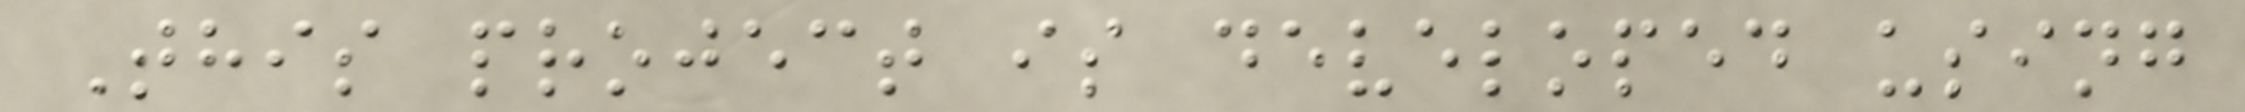This project is developed using
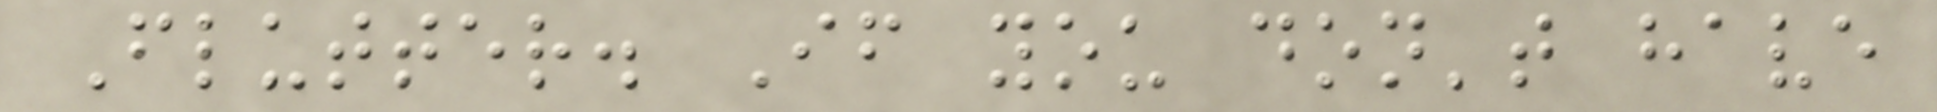Flutter. If you don't have
